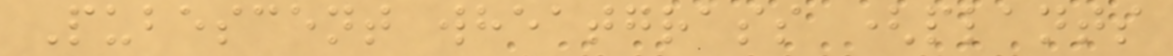Pubescent wheatgrass (plants
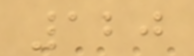120
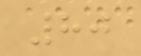80
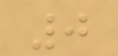0
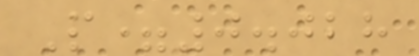P=0.028
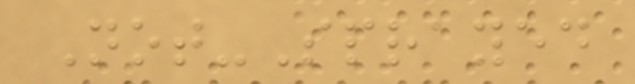Not-Sprayed
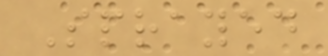Sprayed
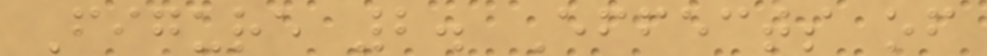Figure 2. Effects of
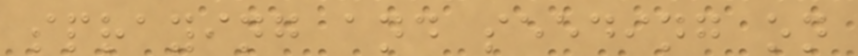spraying and seeding on
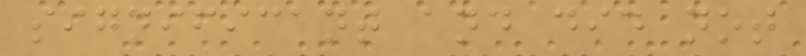significant and did not
